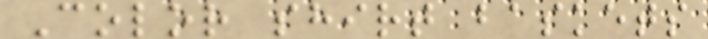Color shirt baskets
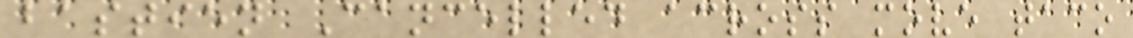bastien Cancelled across move taco
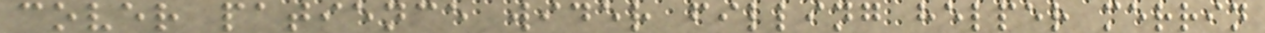cover patience wider filling helper merrin
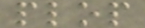plop
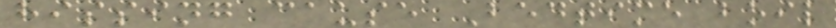hissing cause Bedtime boil
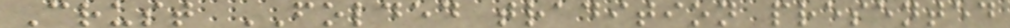Crust FOLDED tradition presented
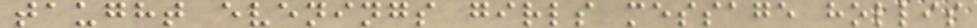taught evenings girls message hollis
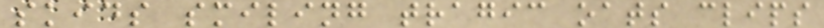skids smiling tragic oats clips
